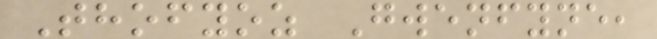Thofyoz Gwenfyne,
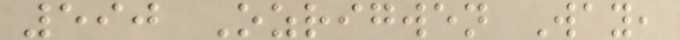590 Ozrigwen Way,
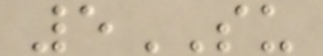5SU
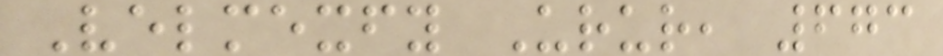Velmexfy Urur, 673
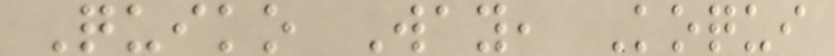Quiko Way, Koqui
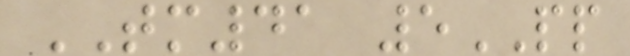TM41 5PP
